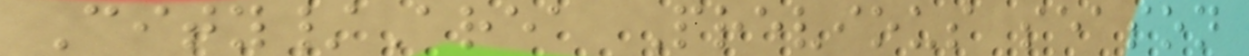City/Area Previous season
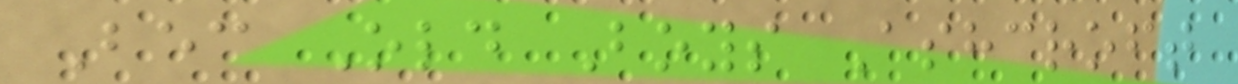Bec Old Boys Ashcroft
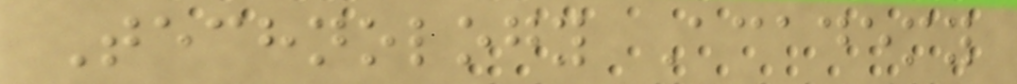Technology Academy
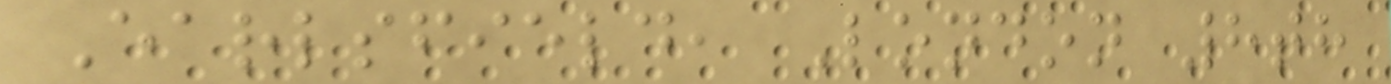Earlsfield, London 8th
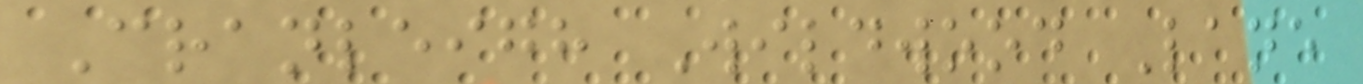Cranleigh Wildwood Lane
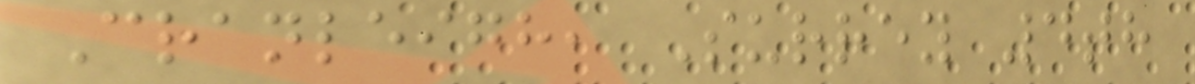Cranleigh, Surrey 4th
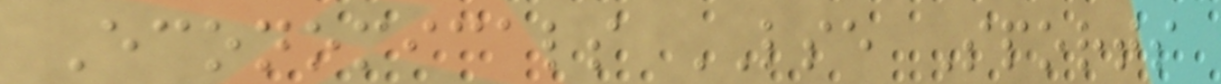Economicals LSE Sports
